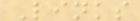Links
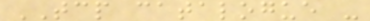TCP catalogue -
